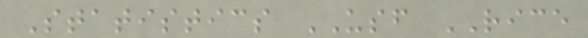Statistics USF RICE
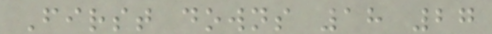First downs 18 27
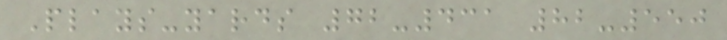Plays-yards 72-431 82-550
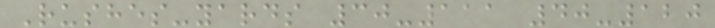Rushes-yards 30-111 40-120
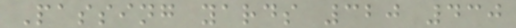Passing yards 320 430
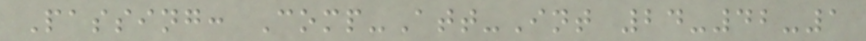Passing: Comp-Att-Int 24-42-1
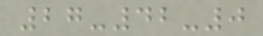27-42-0
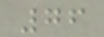76
